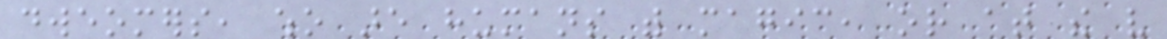dweomers, who are humans with magic, or at the very
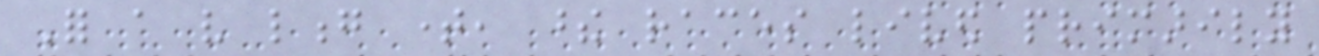For a very long time, these races lived primarily
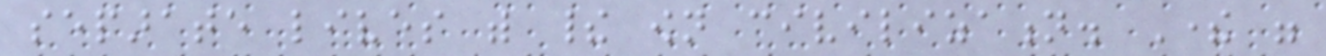separate lives with their own civilization. There were
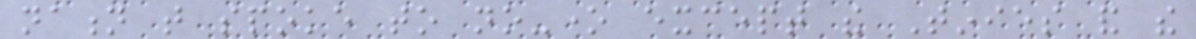nation that spoke to no-one except the Tinies and the
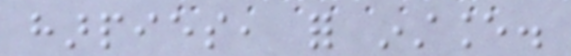harpies, for instance.
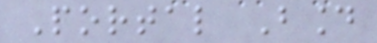Portal Bound
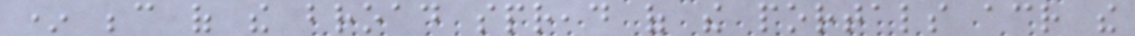* because of the broad spread of the portals across the
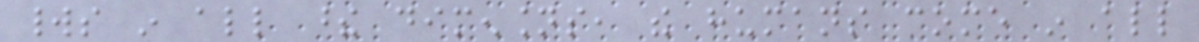worlds in all these dimensions, the humans come in all
